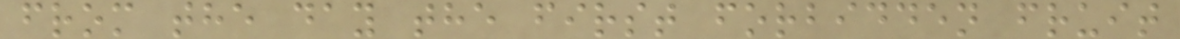from the day the first forbidden fruit
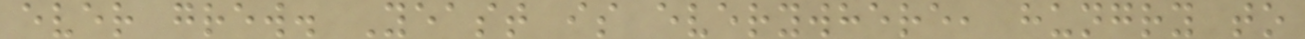ever grew. Yeast is everywhere, hungry to
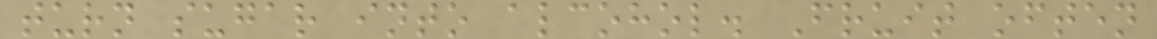turn sugar into alcohol. Fruit often
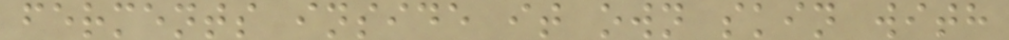ferments inside it own skin with
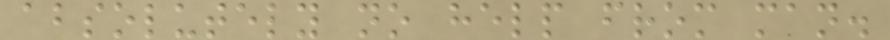absolutely no help from man.
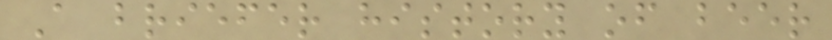A briefer history of beer
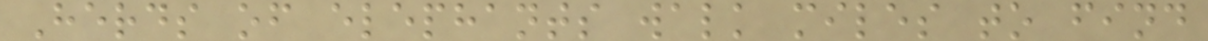Herds of elephants walk miles to find
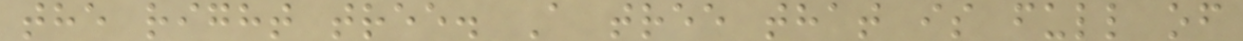the right tree. A tree that is full of
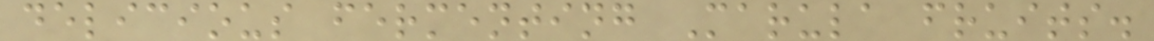delicious fermenting Marula fruits.
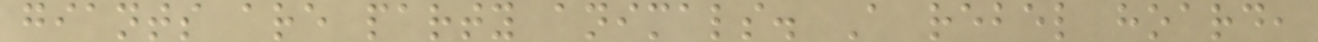giants are party animals. A rebel hoard,
